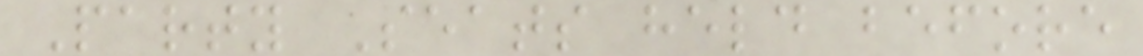Party Seats held before
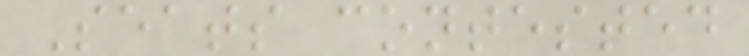Seats contested
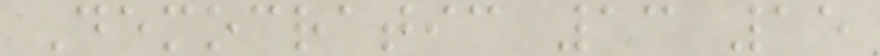Democratic 13 15
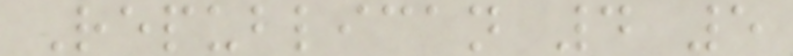Republican 4 5
